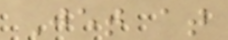Jet at
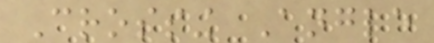Crossing Angle
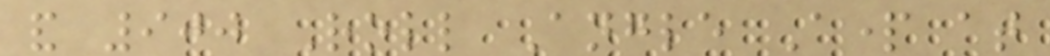and 900 Roll Angle Apart at
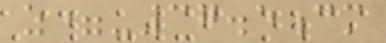z=-37.5cm
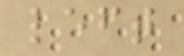left
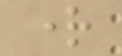right
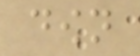down
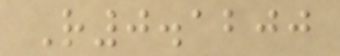R0.1200
